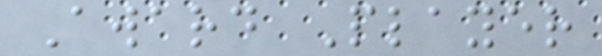Award Player
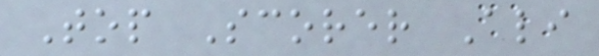Top Scorer Ali
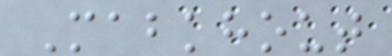Mabkhout
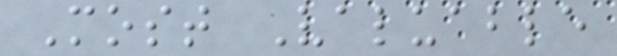Most Valuable
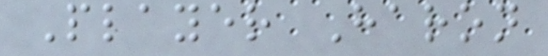Player Haron
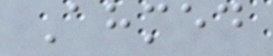Ahmed
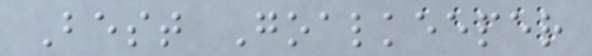Best Goalkeeper
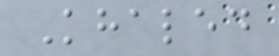Khaled
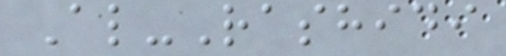Al-Rashidi
